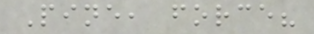Pine, force?
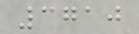3710
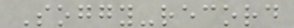Soggy-record
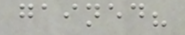gained?
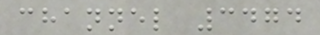channel 3474
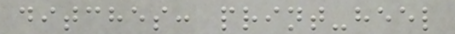ditches: print-heel
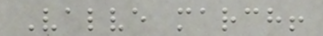Valve march!
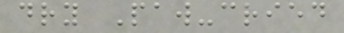dry Paw-cried
